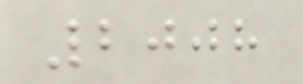2008
